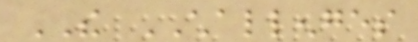THE CHALLENGES
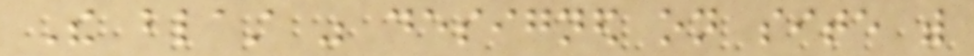The blast was designed on site with
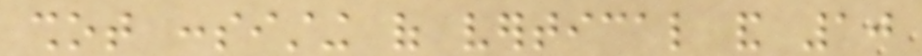shot consisting of vertical and 10
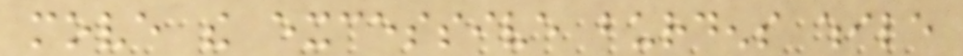move the excessive burdens while
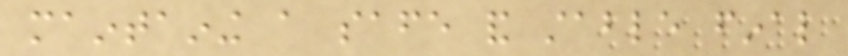maintaining a safe and stable final
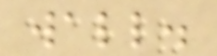wall.
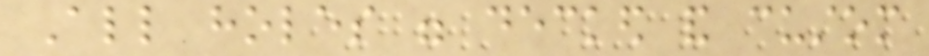All holes were decked and custom
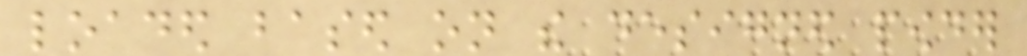loaded based on the designed powder
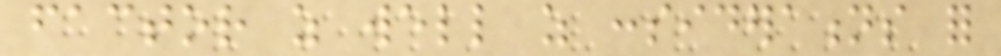factor as well as considerations for
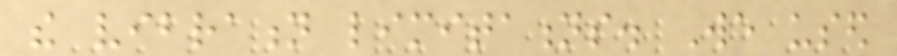the vibration limitations. We used
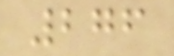276
